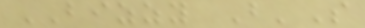BIZZY B'S
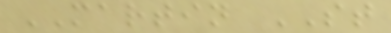MARTIN ST
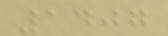1407
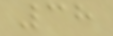38
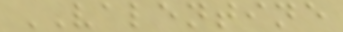VALENTINE
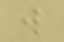w
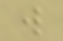w
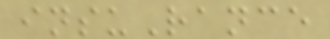insuRance
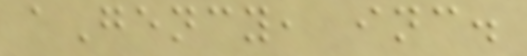aGency, inc.
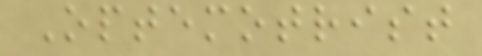Optemotrist
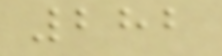282
